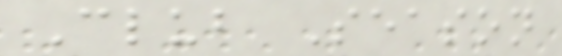Club Season
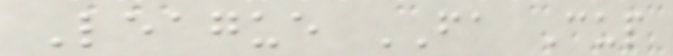League FA Cup
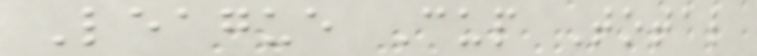League Cup Total
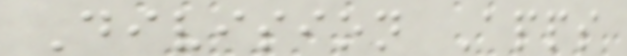Division Apps
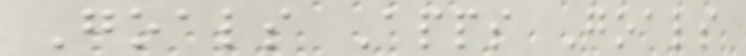Goals Apps Goals
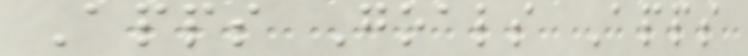Apps Goals Apps
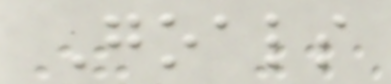Goals
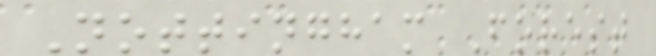Nottingham Forest
